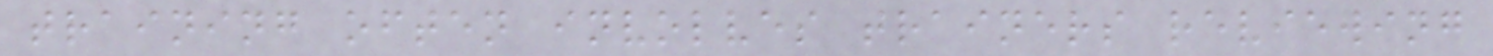training often involves trainers reviewing
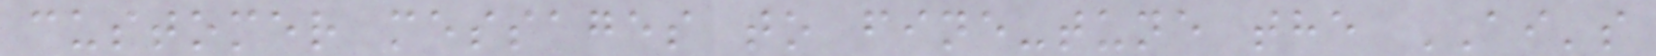customer messages to fine-tune the AI's
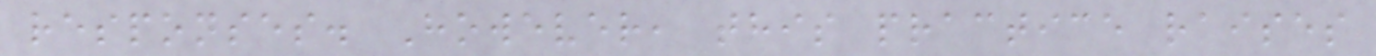responses. However, this practice raises
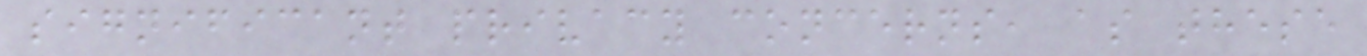significant privacy concerns, as these
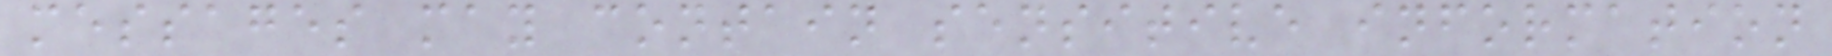messages may contain sensitive information
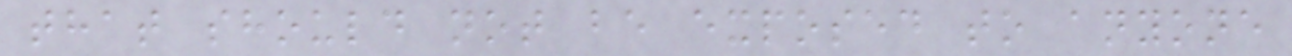that should not be exposed to anyone
